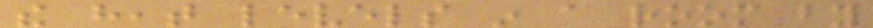the heat levels in a room by
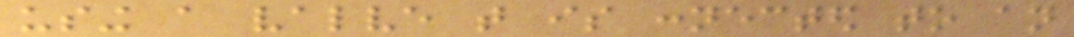using a valve that is connected to an
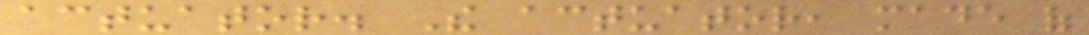actuator. The actuator, made of
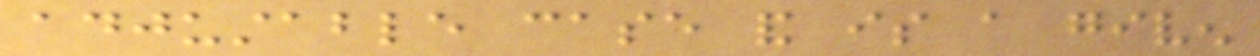adjustable case and is a given
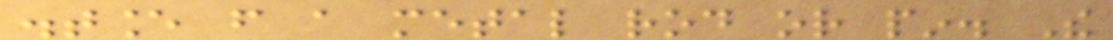distance from a metal rod or pin. The
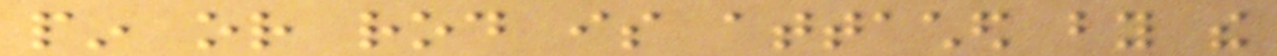pin or rod is attached by the
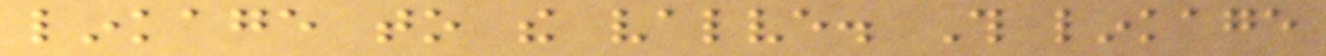linkage to the valve. This linkage
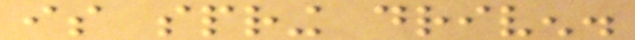is spring driven.
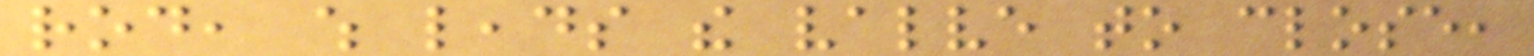rod, which leads the valve to close,
